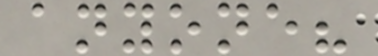anyone?
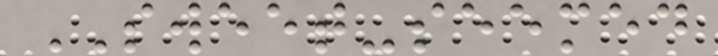SWEET-seemed
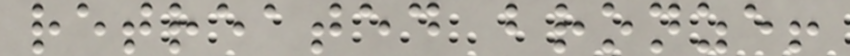retreated bronze!
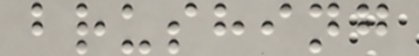brushing
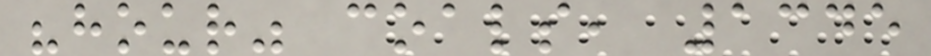"hour" coals, 1345
